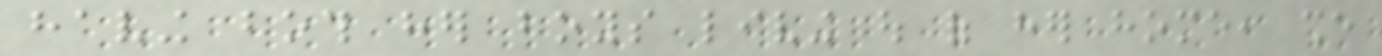having both her boys living out of her home, she
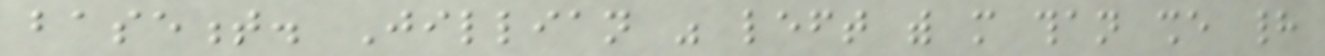basement. Jillian was left with more than she had
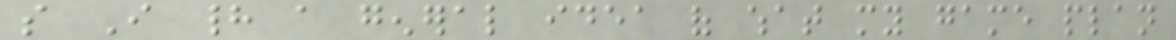so I had a general idea of what my game plan
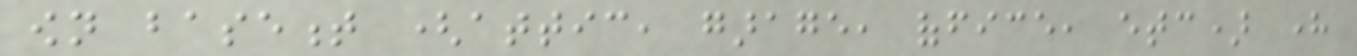own basement (attic, garage, office, etc) here
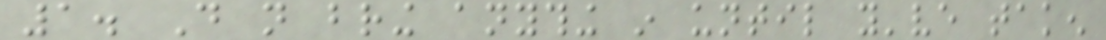1. Do not bring anything in until you've taken
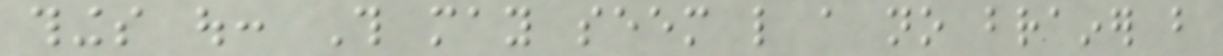things out: This may seem like a no brainer but
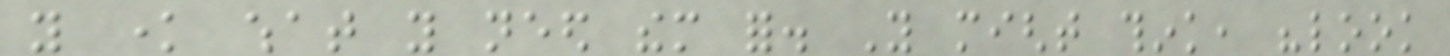you know what you need them for. You might think, "look
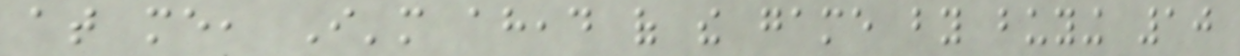at me, I'm ahead of the game by buying 10
